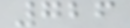726
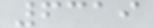6319
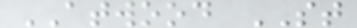ATWOOD ST
